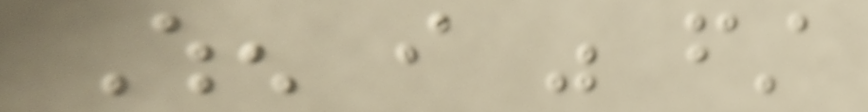When i was first
